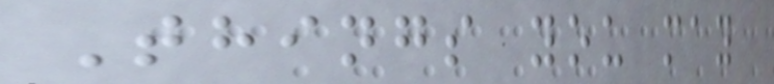Things you may
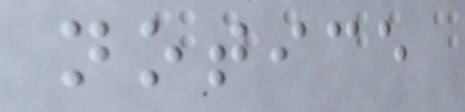notice
